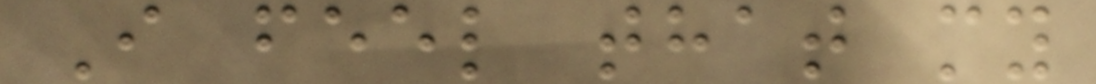I feel that my
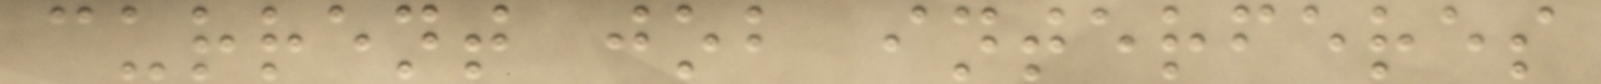current job interferes
